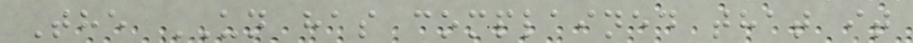The UN has complained that it
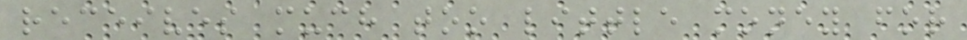receives much too little money for
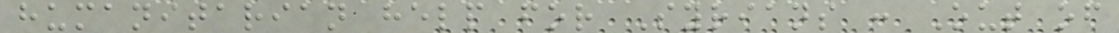humanitarian help for Syrians : Out of
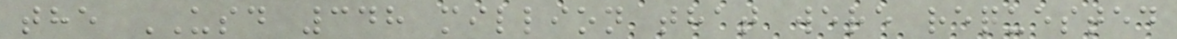the USD 348 million that were requested
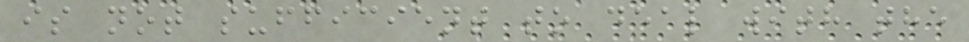is not sufficient to deal with the
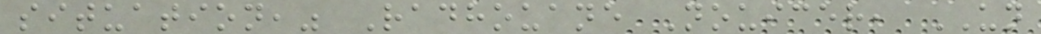situation," Radhouane Nouicer, UN
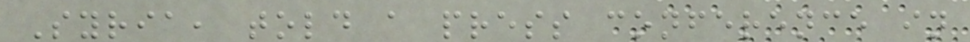Syria, told a press conference in
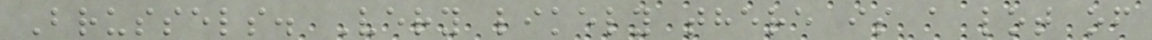Brussels. Very likely there is a lot of
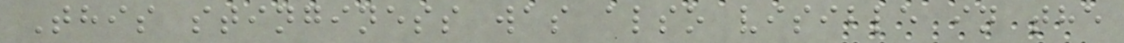This stinginess was also visible in the
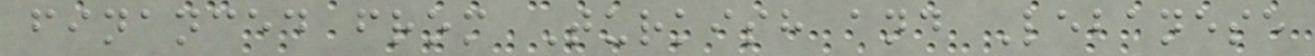financed from Turkish and Lebanese
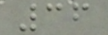36
